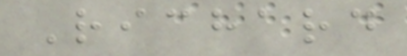Richard
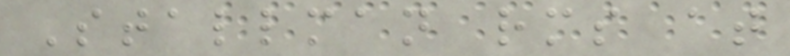Stallman rms at
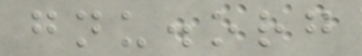gnu.org
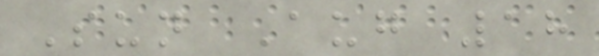Sun Aug 18
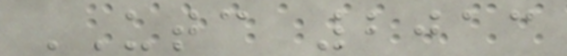UTC 2013
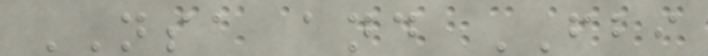NSA and FBI
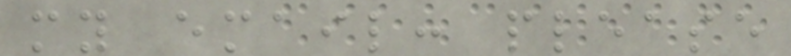my email: please
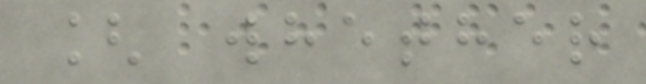[ whether
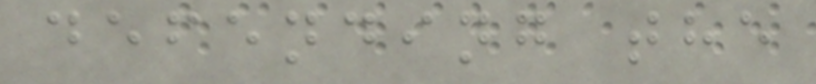defending the
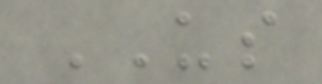US
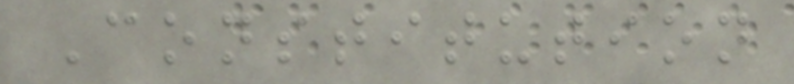Constitution
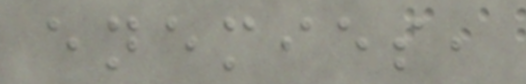enemies,
